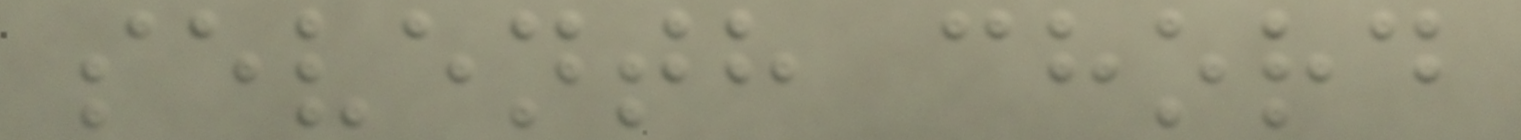seventh chord
